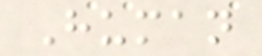Human
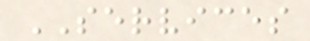SERVICES
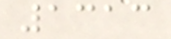1313
